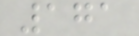171
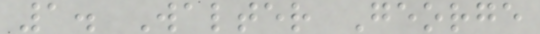1. Walter George
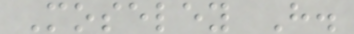Moseley H.
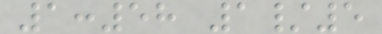1:58 1/5
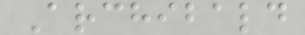Archibald
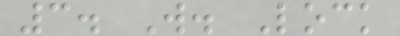3. W. Lock
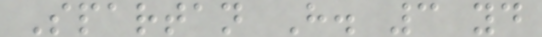Spartan H. 3 yd
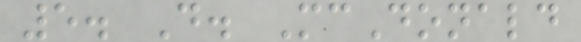5. D. McDonald
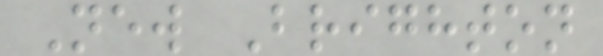New Brighton
